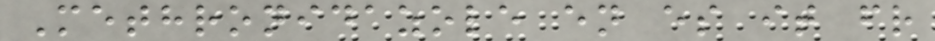Methronidazole en es it fr
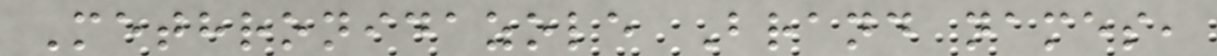Methronidazole Brand names,
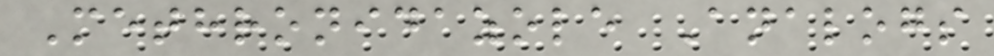Methronidazole Analogs
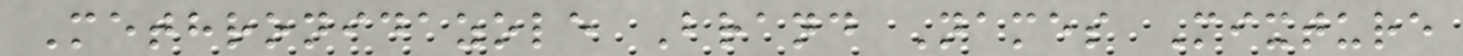Methronidazole Brand Names Mixture
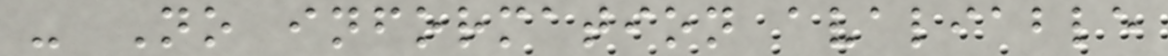- No information avaliable
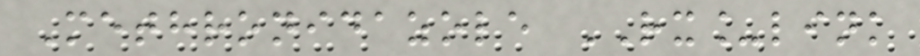Methronidazole RX_link
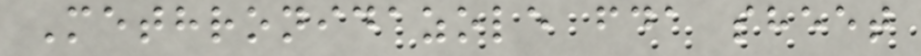Methronidazole fda sheet
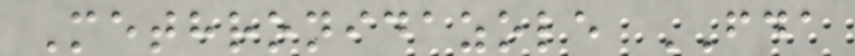Methronidazole FDA
